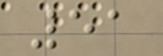51
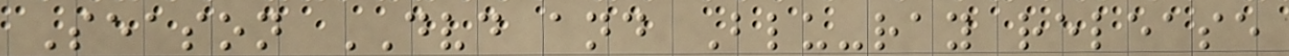Season DVD and Blu-ray release
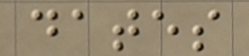dates
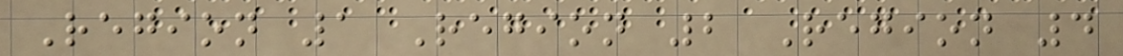Region 1 Region 2 Region 4
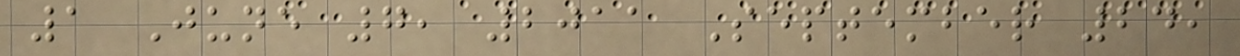1 June 7, 2011 September 24,
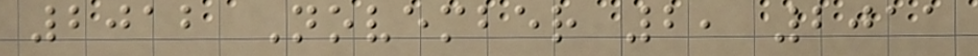2012 November 2, 2011
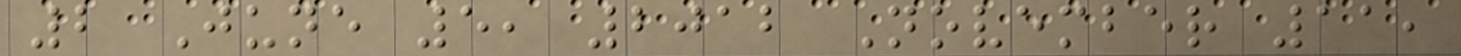2 June 5, 2012 November 11,
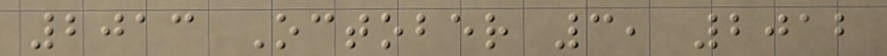2013 October 3, 2012
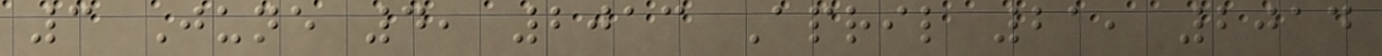3 June 4, 2013 April 21, 2014
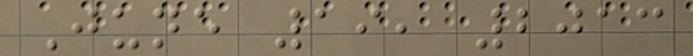June 19, 2013
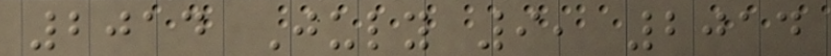2014 July 9, 2014
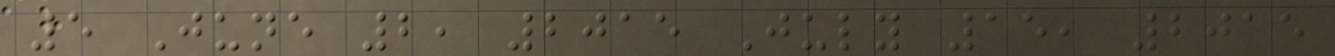5 June 2, 2015 July 15, 2015
